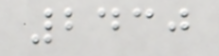2430
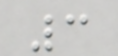3
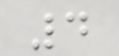4
